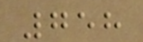758
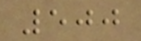500
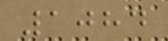1084
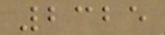2325
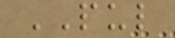PUL
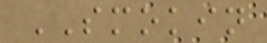SMOKIN
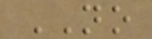NO
